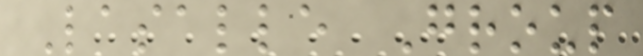Lasalle Group
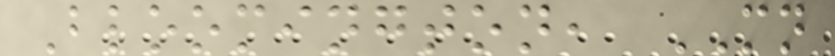Bloomington, MN
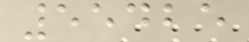55425
